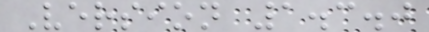Version 1.3.0
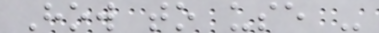How to use -
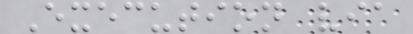Execution via
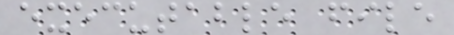executable file
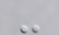-
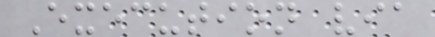Execution via
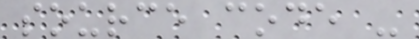source code -
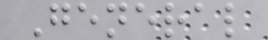General
